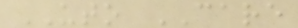UTO CARE
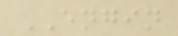ENGIN
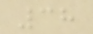38
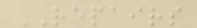REPAIRS
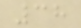38
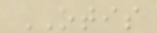OTIS
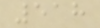518
